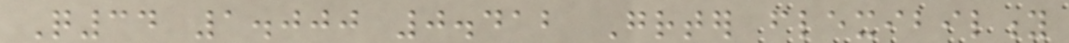Q34 1.000 0.412 Greater flexibility
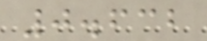0.632
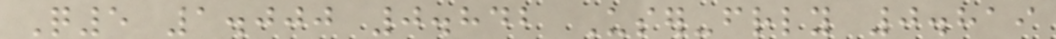Q5 1.000 0.842 User-friendly 0.819
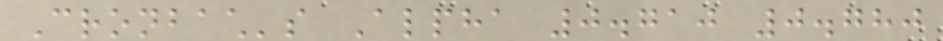Cronbach's Alpha 0.710 0.780
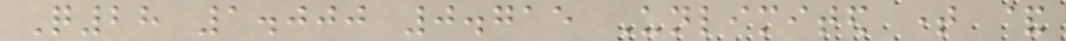Q28 1.000 0.715 Unlimited time &
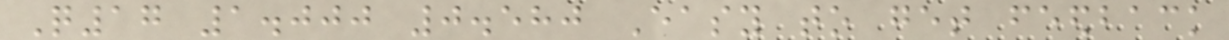Q17 1.000 0.580 Easy to get feedback
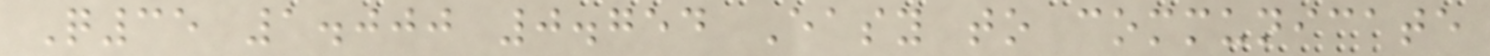Q35 1.000 0.754 Easy to communicate
